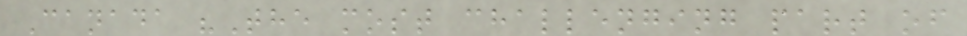Canada "The most challenging part of
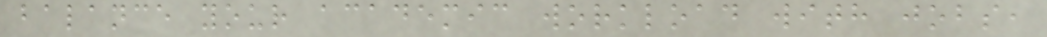balance your academic workload with jobs,
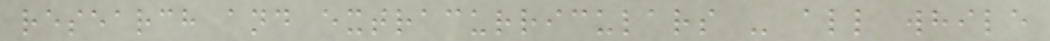research and extracurriculars - all while
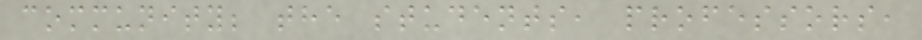community; the students, professors,
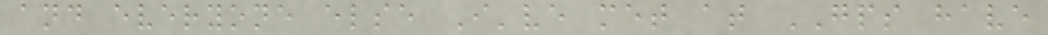and everyone else I've met at GPS have
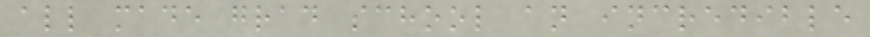all made grad school an incredible
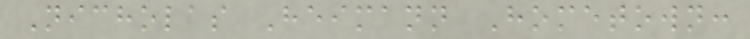Nicholas Heimann Hometown:
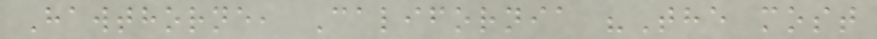Hawthorne, California "The most
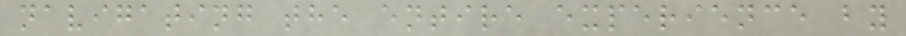navigating the entire experience by
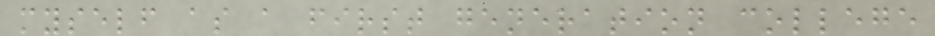myself as a first generation college
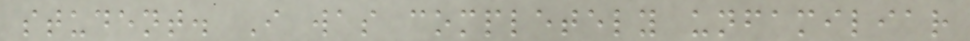student. I was completely unfamiliar
